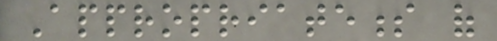Appropriateness of
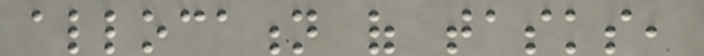allocation of tasks,
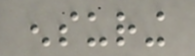ensuring
